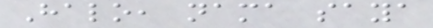Halo, nama saya
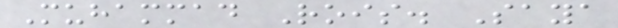Muhammad Rois. Saya
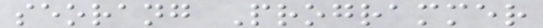seorang Programmer
